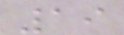19
